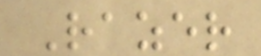Razer
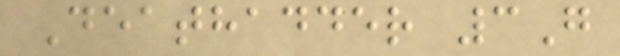Deathadder 3G
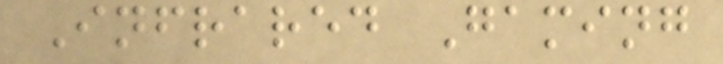Infrared Gaming
